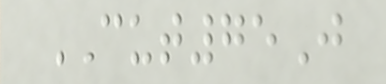CUT75J
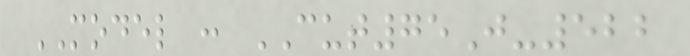MODEL : CUT75J-522
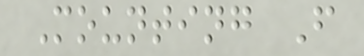Mounting F
